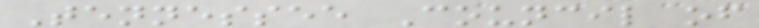Tennessee Council of
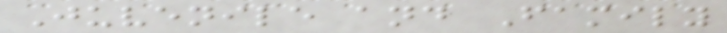Juvenile and Family
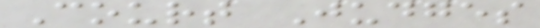Court Judges
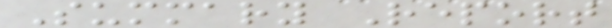Summary Report
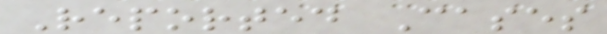Reported Cases
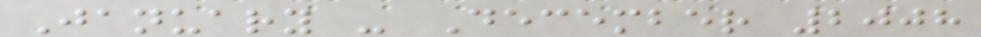January - December 2008
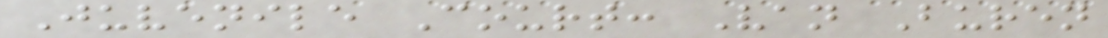Juvenile Court: Van Buren
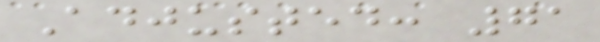Adjusted: 71
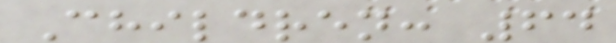Children: 64
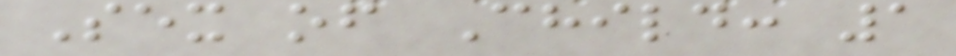Sex of Child: 1
